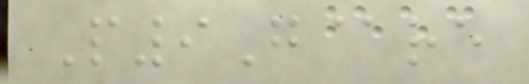P9G@re
